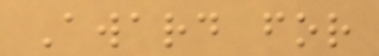Award for
